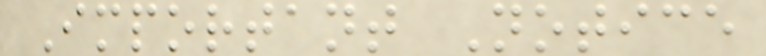Important Notice
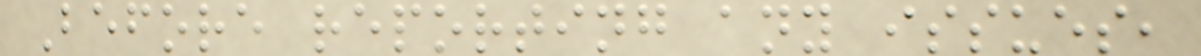Before reporting any issues,
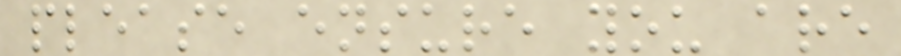please ensure you are
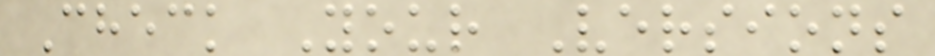Check Your Versions
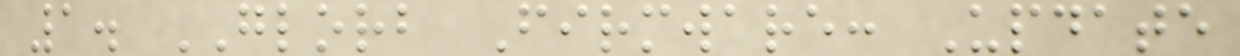1. GLORB Firmware: Update
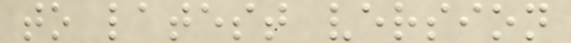to latest version
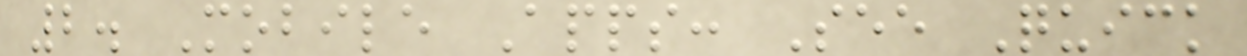2. Mobile Apps: See Quick
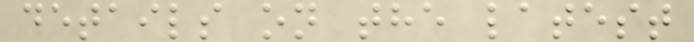details on the latest
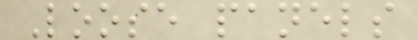Loose panels
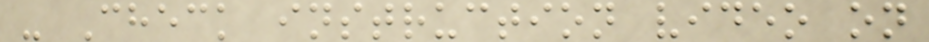- Check instruction video on
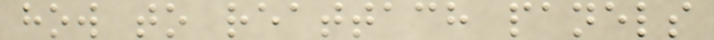how to reattach panels
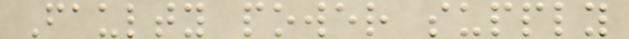Faulty power supply
